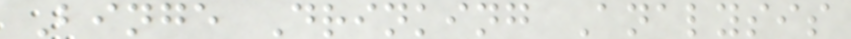Binge Drinking Analysis
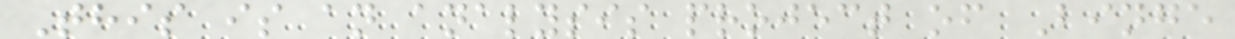This is an analysis project of Binge
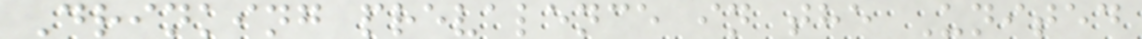Drinking prevalence in the United
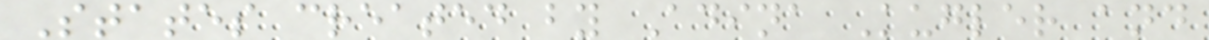States created by Adina Kugler and
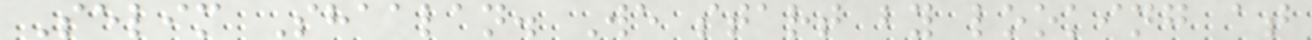Selim Shaalan. We start by looking at
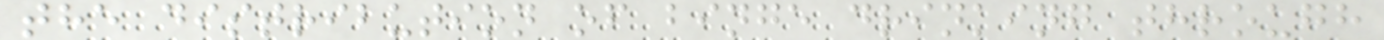the distribution of binge drinking through
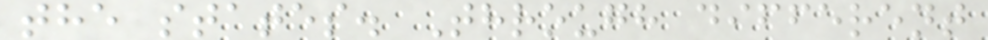the states. Through different
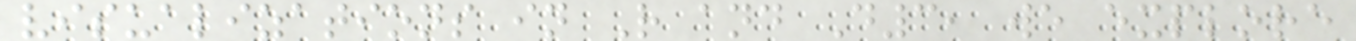visualizations in R and D3, we explore
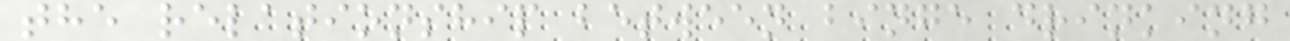the relationship between binge drinking
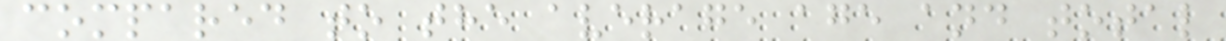compared to the average age and total
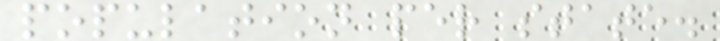population per state.
